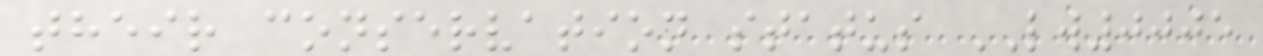their conservation status LW0005
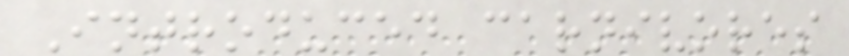Introduced carnivores
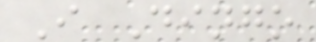I Dingo
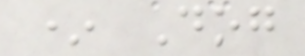* Dog
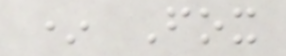* Fox
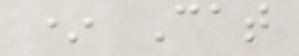* Cat
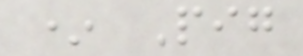* Pig
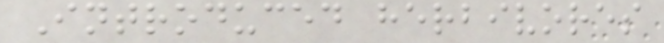Introduced herbivores
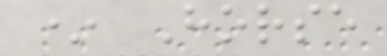* Horse
